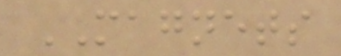MAGNETS
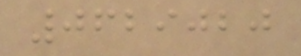0629020
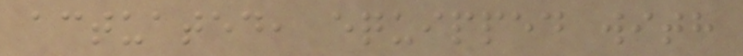actuated, equipped with
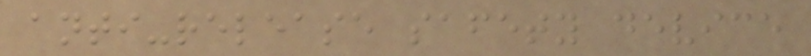anti-release safety device
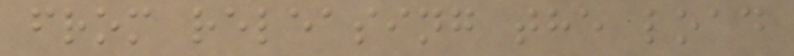from releasing the load
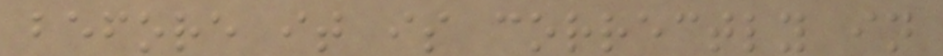before it is correctly in
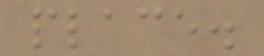place.
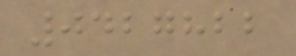0427822
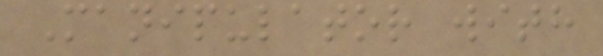Manipulator with
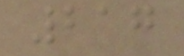217
